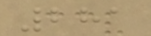281
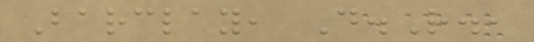Barclay, D.R.,
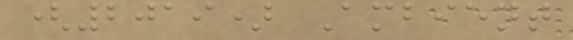(2019) Ambient
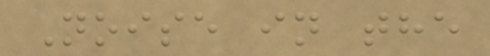Noise in the
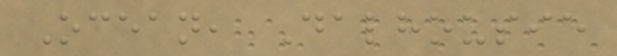Ocean, Dalhousie
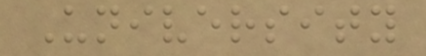University
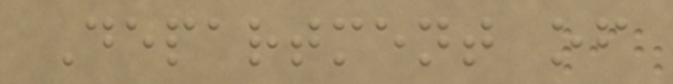Department of
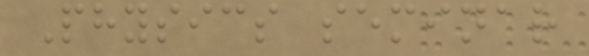Physics seminar
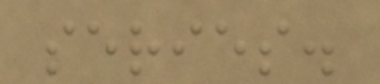series.
